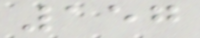157
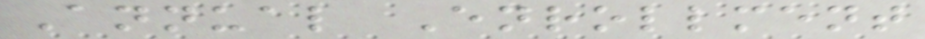Annual Enrollment
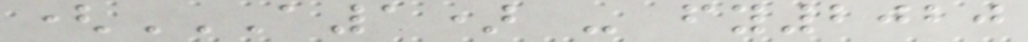(A1) - FY2020
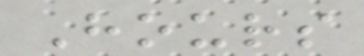Hours
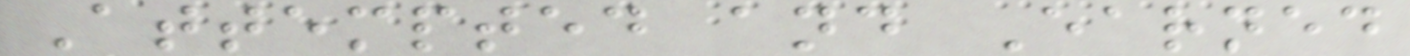Attempted and Earned
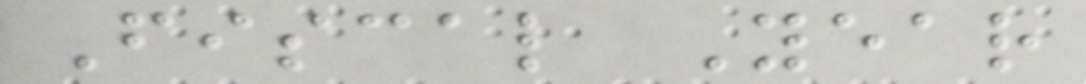Fiscal Year
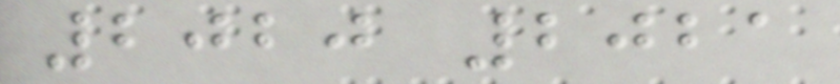2020 2021
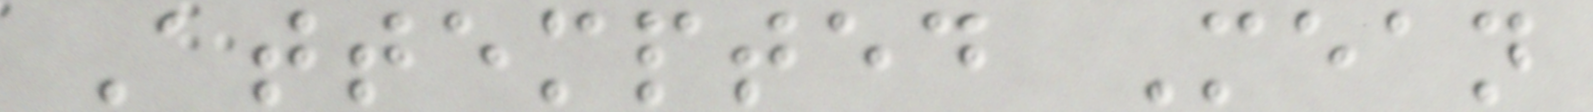Attempted Mean
